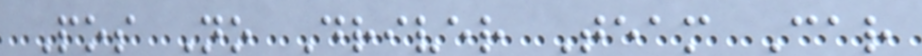Pos No Driver Team Car
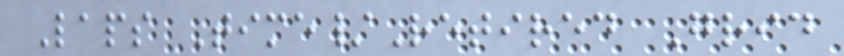Laps Time/Retired Grid
